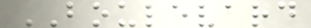BOULEVARD
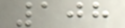108
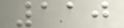110
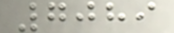7089
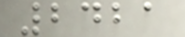2421
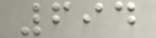694
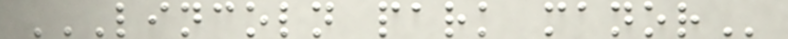LINCOLN PARK MANOR
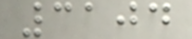3104
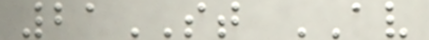21ST AV
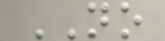NO
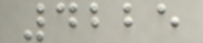4225
